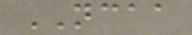NCAA
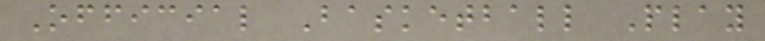Official Basketball Play
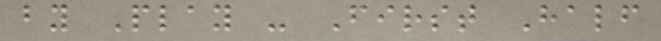by Play - First Half
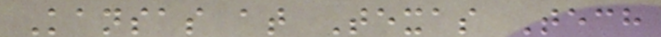Kansas at Texas Tech
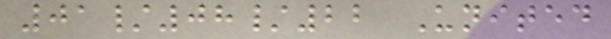01/08/22 United
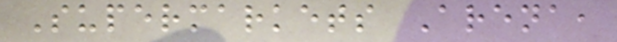Supermarkets Arena,
